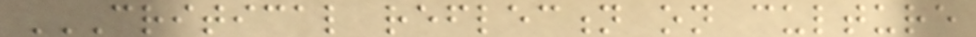CRITICAL REFLECTION ON CULTURE
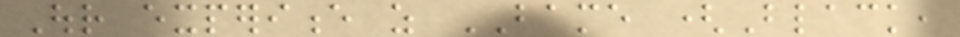Our experience as BAME (Black,
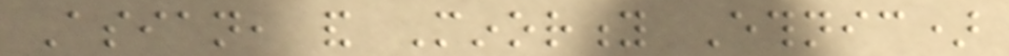Asian, and Minority Ethnic)
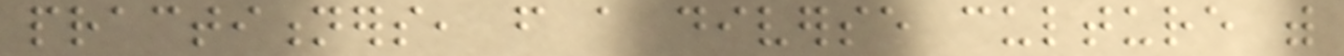practitioners, from a diverse culture with
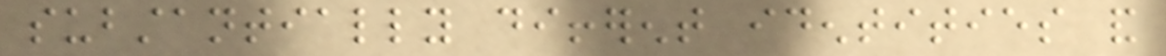substantially different identities and
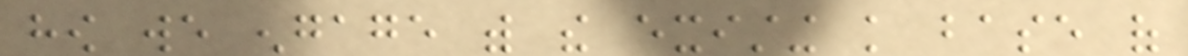how we engage with the existing knowledge base of
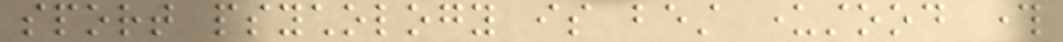sport psychology is best understood through
